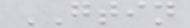GTIN
